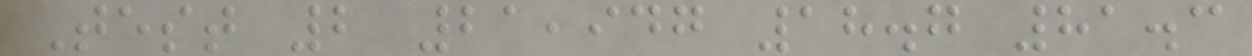Test 2 21,947 18.7 81.3
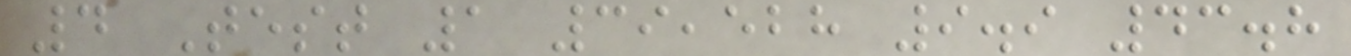4 Test 1 39,528 9.9 43.8
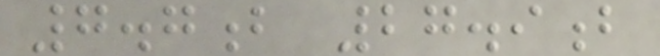7.7b 27.9b
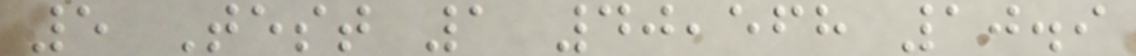5 Test 1 40,568 10.9
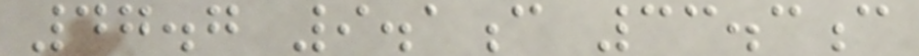47.7 9.1c 33.3c
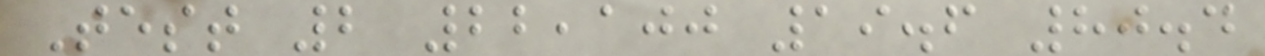Test 2 22,100 19.6 80.4
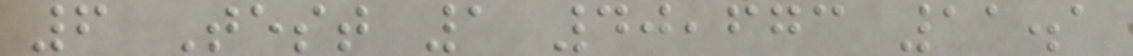6 Test 1 40,673 11.1
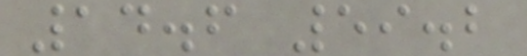14.6 59.2
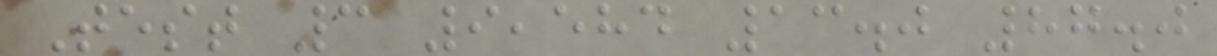Test 3 9,584 13.0 87.0
